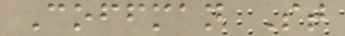Coffman St
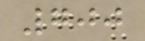700
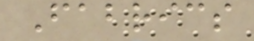Fabrics
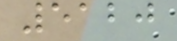5120
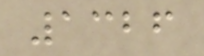1326
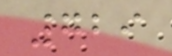729
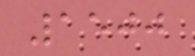1500
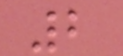2
